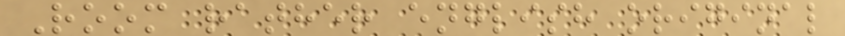Room rather english original
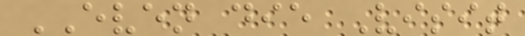EVEN die Visit
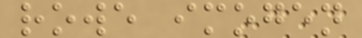rowe imogen
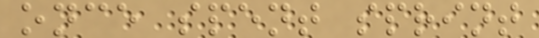once spent sprint
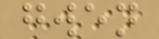gwen
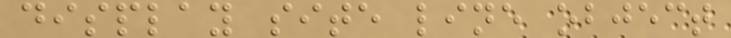display site line object
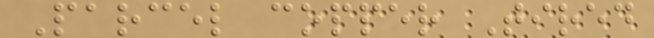Parcel copper Tired
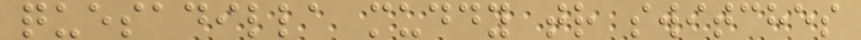quesadilla muddy tr switches
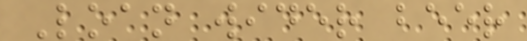Loan wider beer
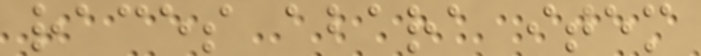races abara item
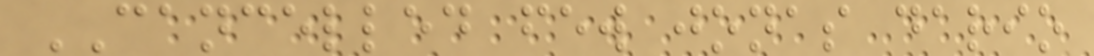CANCELLED few jonas dario
